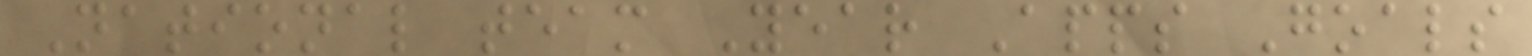National team Year Apps Goals
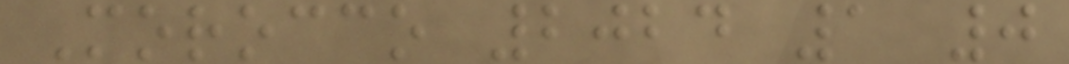Morocco 2024 1 0
